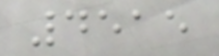4515
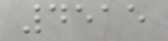4515
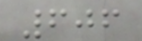606
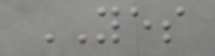YES
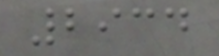2934
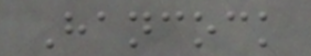Hancock
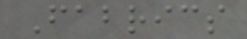Fabrics
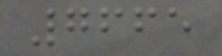7665
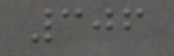306
